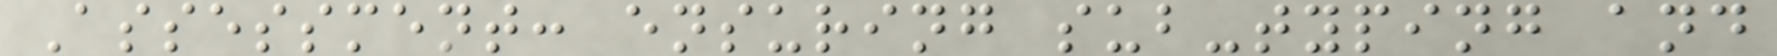Assessment: ensuring sub-typing and
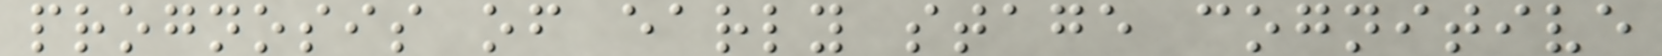prognosis of early stage cognitive
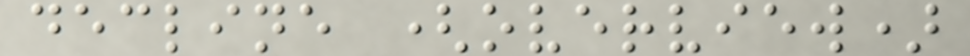decline (overview)
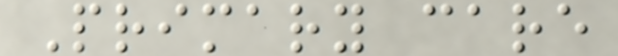Primary care
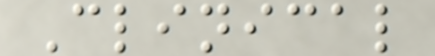Clinical
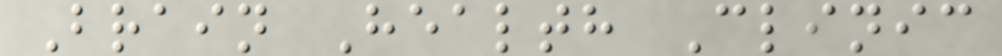Brain Health Clinic
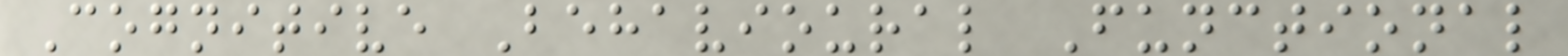Cognitive Behavioural Functional
